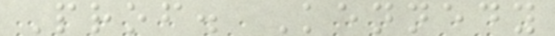Prof. Kennedy
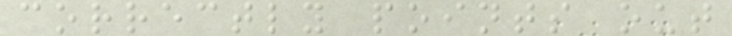correctly points out
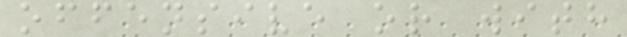offensive or with
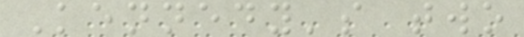Kennedy's two
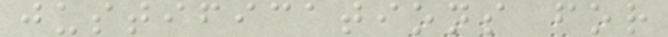justifications for
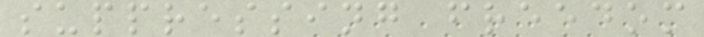suppressing freedom
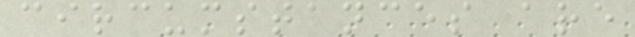circumstances are
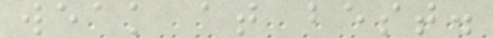weak at best.
